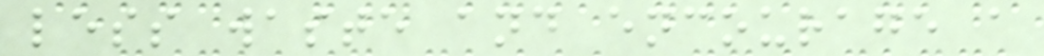less waste and encourage a
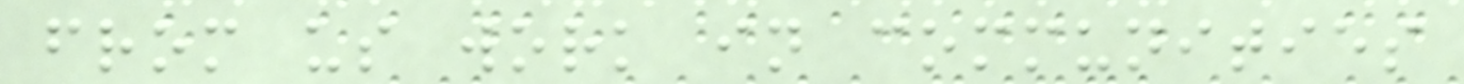from us work in communities
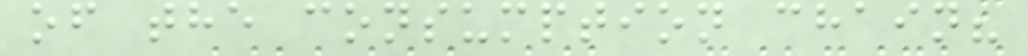of the consumption chain?
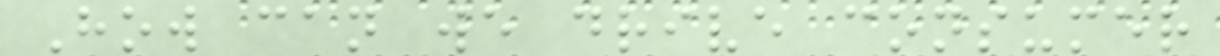How can we drive consumer
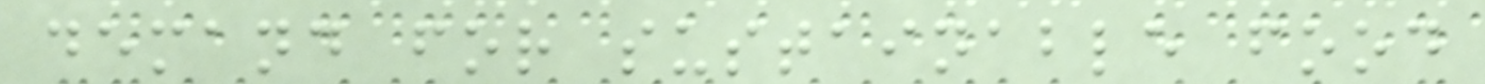demand for sustainable food
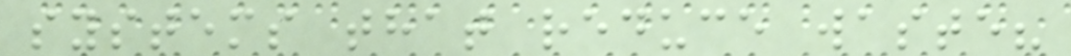systems that reduce waste?
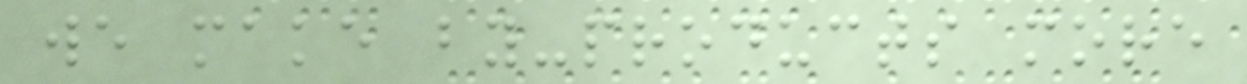we make by-products more
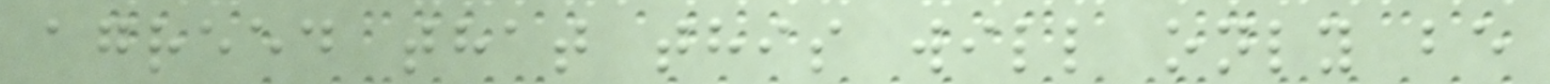agreed that this will only be
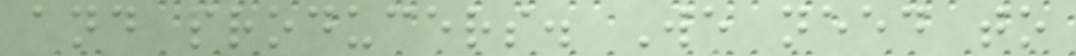and producers. We need to
